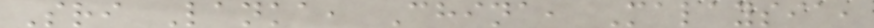Sri Lanka, China, Malaysia,
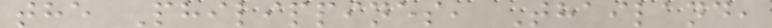the Philippines, Thailand,
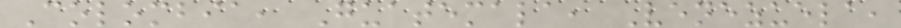Colombia, Guatemala, Venezuela,
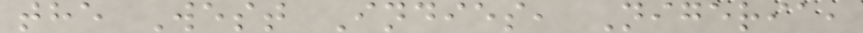the West Indies, Nigeria,
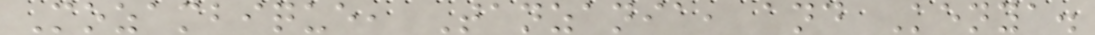Mozambique, Tanzania, and Kenya.
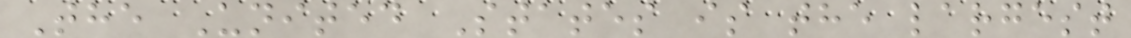The United States is the largest
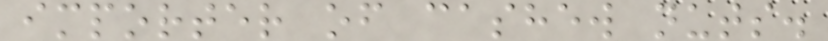importer of cashew nuts.
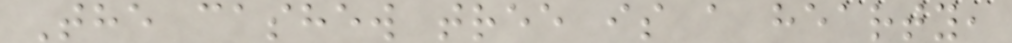The cashew tree is a hearty,
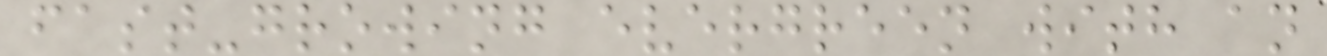fast-growing evergreen with an
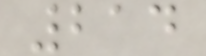214
